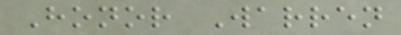Honor Warren
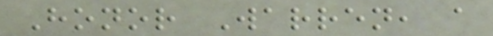Honor Warren, a
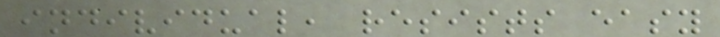individual, resists easy
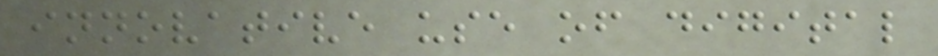innovative use of digital
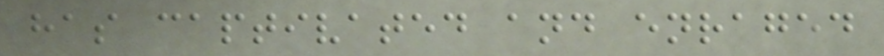has captivated and enraged
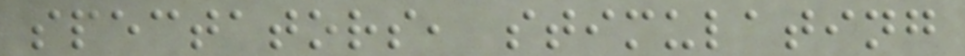spectators, stimulating
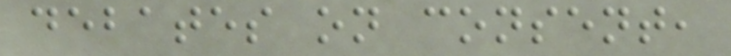debates on consent,
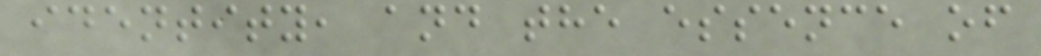identity, and the essence of
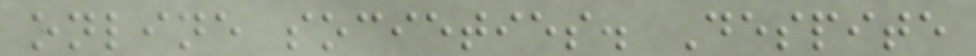online societies. Despite
